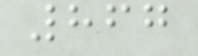867
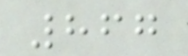867
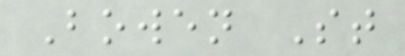Bowen St
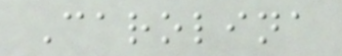Carolina
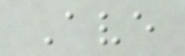Ave
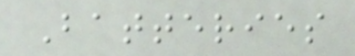Batteries
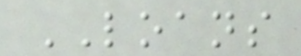LOANS
